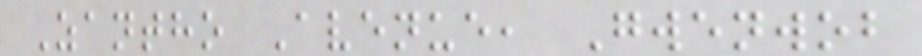Zantho Avenue, Gwenwob
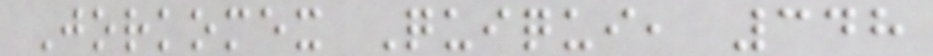Jorkomex Quiqui, 348
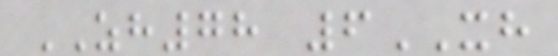ZH78 6XH
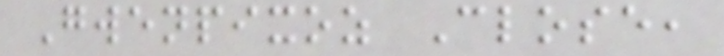Gwenpixoz Close,
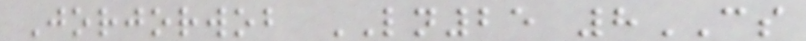Jorjorwob LN25 8CS
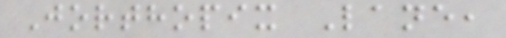Jorthopix Lane,
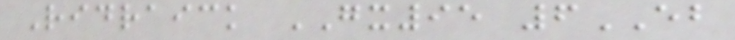Ridraick GX95 6EB
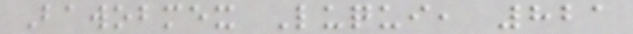Bawobmex Luqui, 821
